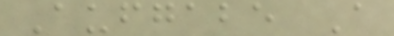Aufgabe A
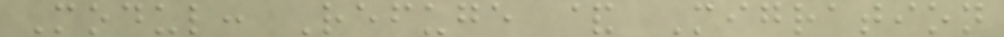Modul: Refuge & Migration
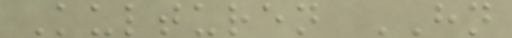Kulturen HN
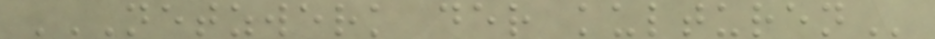NETZWERK DER KULTUREN
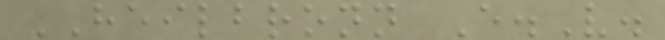HEILBRONN E.V.
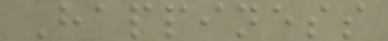Happiness
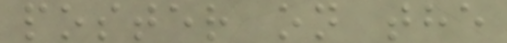poster on the
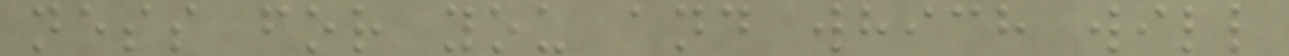ness for you and which will
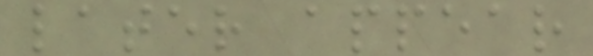later appear
